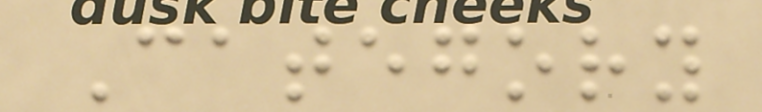Category
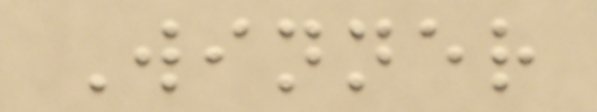Winner
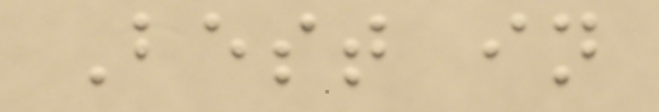Best in
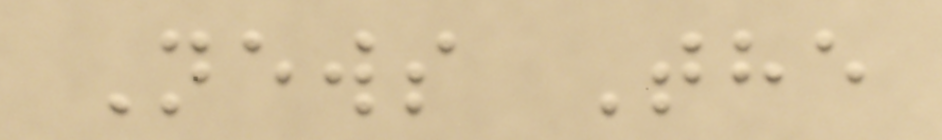News The
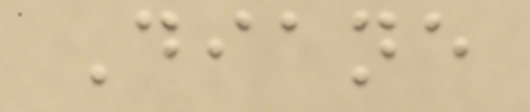Diane
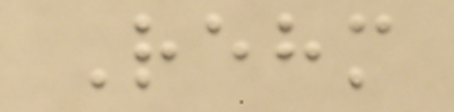Rehm
